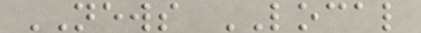NEWS LOCAL
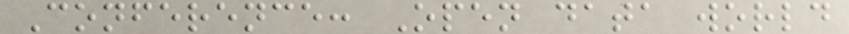Conference: Open data world
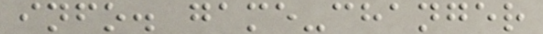info. game-changer
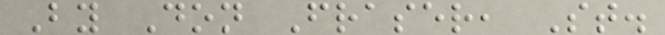By Don Fraser, St.
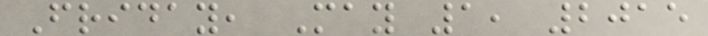Friday, May 1, 2015
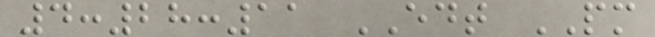4:28:11 EDT PM
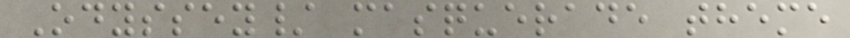Odyssey/ masquerade theme
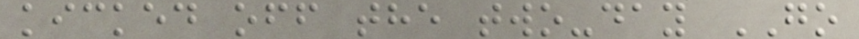kicked off the two-day GO
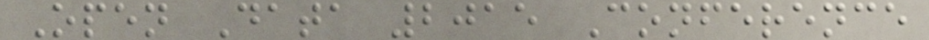Open Data 2015 Conference
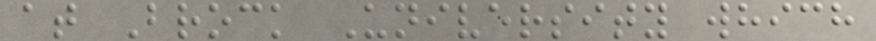at Brock University which
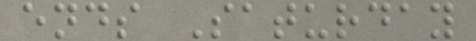ends Saturday
